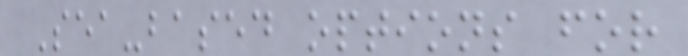Sea-based options for
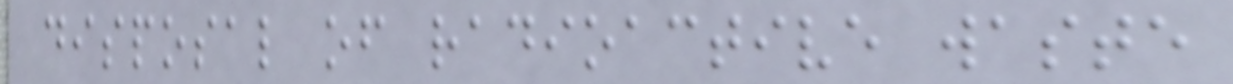disposal of radioactive waste
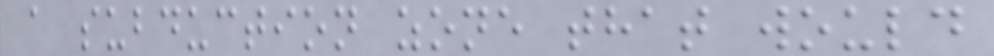a subduction zone that would
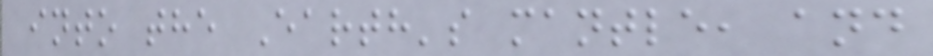into the Earth's mantle, and
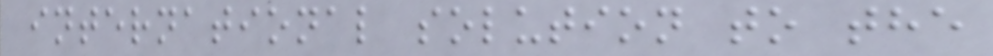international solution to the
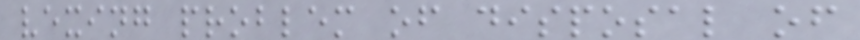vexing problem of disposal of
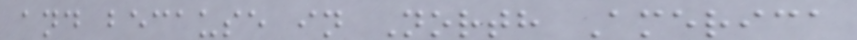and because in North America
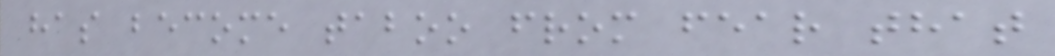has become taboo from fear that
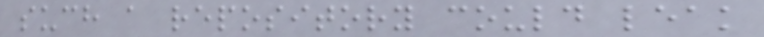such a repository could leak
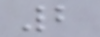2
